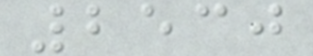2530
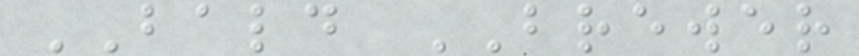BALD BREWER
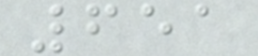651
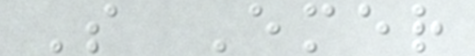S Emer
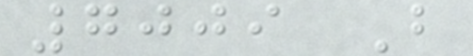7009 B
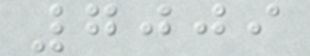7009
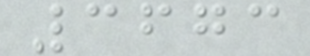3673
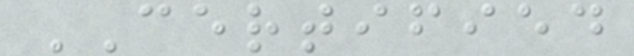CERTIFIED
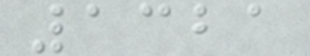1321
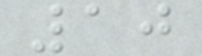10
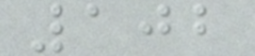102
